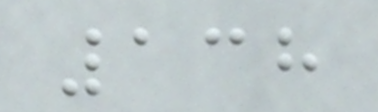138
